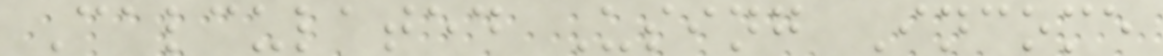Calculated Using Income
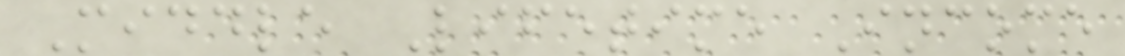Middle Lifetime Income
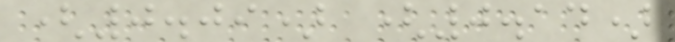(0.09) (0.14)
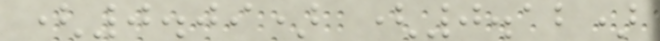(0.09) (0.12)
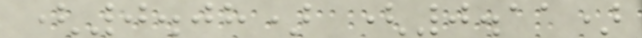(0.08) (0.11)
